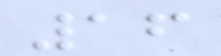16
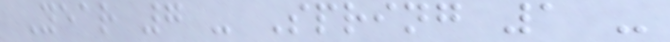Year 7 - Spring 1 -
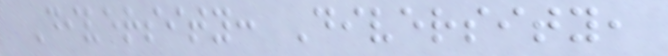Diversity: Diversity,
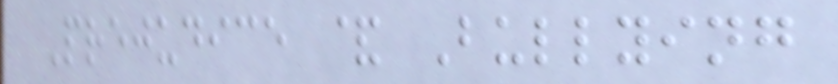Prejudice & Bullying
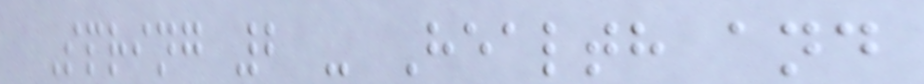Spring 2 - Health and
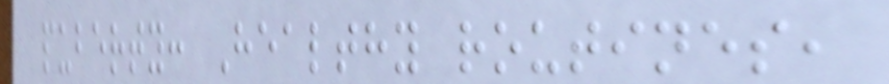puberty: Healthy routines,
